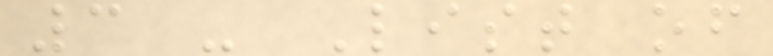3 - List of
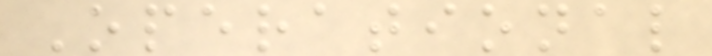Operational
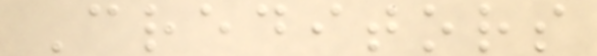Creditors
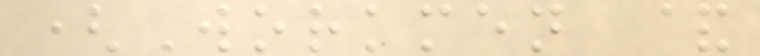(Workmen &
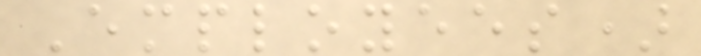Employees)
